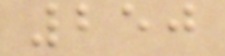250
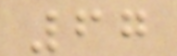67
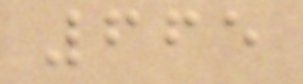665
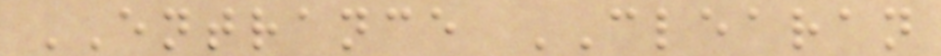ENTRANCE CLEARAN
